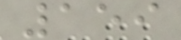159
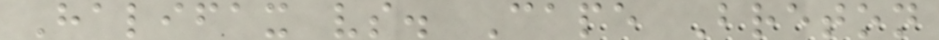Halifax vs. Cape Breton
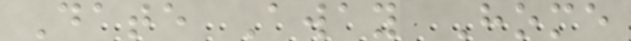Date Away Home
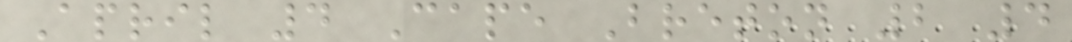April 4 Cape Breton 2 4
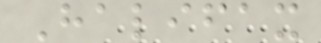Halifax
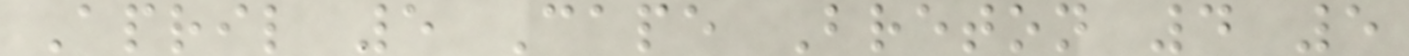April 5 Cape Breton 4 5
